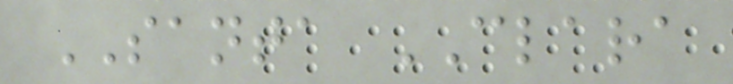SANTA CLARA
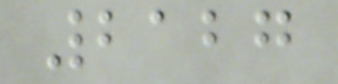2127
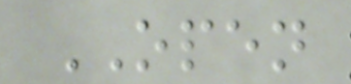OPEN
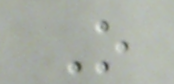O
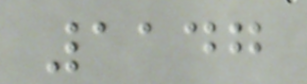1147
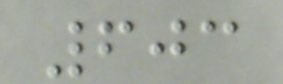603
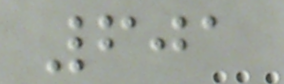601
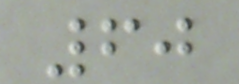60
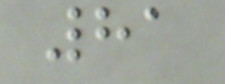81
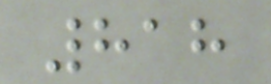818
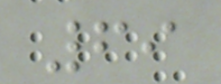69
